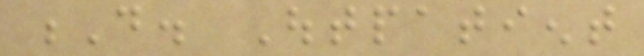D. Outpatient
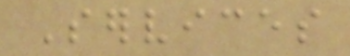Services
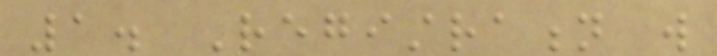1. Registration will
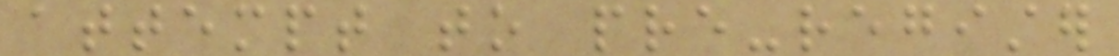attempt to pre-register
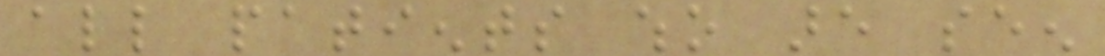all patients who are seen
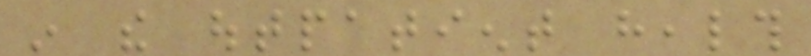in the outpatient health
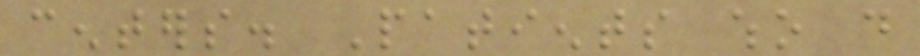centers. Patients who do
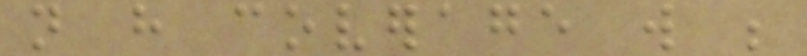not have coverage will be
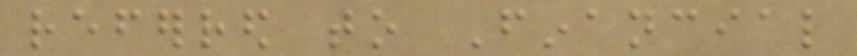referred to Financial
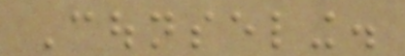Counseling.
